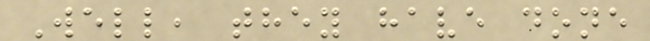Well, they have done
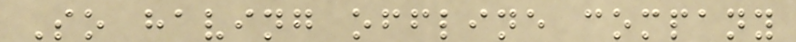So having offline company
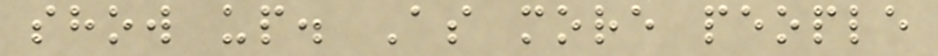show up. As more people
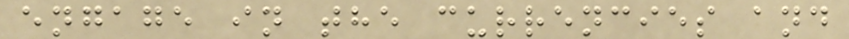engage in the currencies and
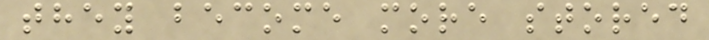they become more stored
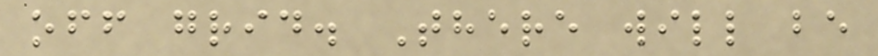off grid. There will be
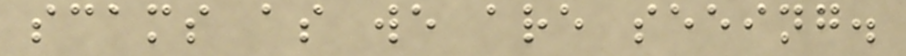scams as we are seeing.
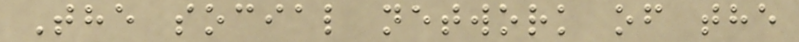The social network of the
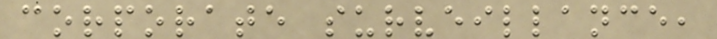corporate surveillance,
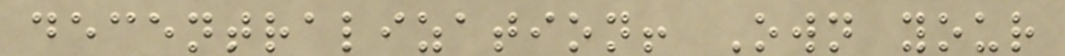decentralization! Own your
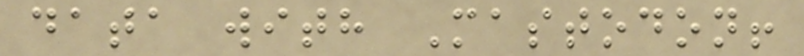data with Mastodon!
